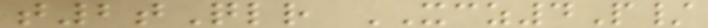t2tQlr XCZ4P/
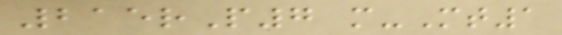215rP7 m-Mt1
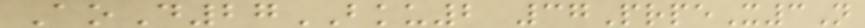AoD27BKU2 37PrpeX3N
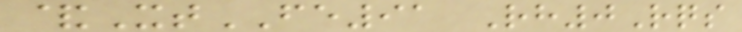&XtFE91 Rh0Rqs
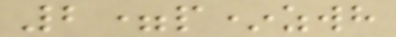2=p*zwh
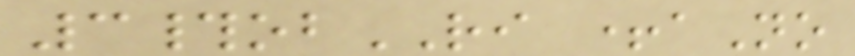3#obRI +aNo
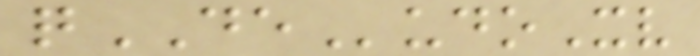qDEudoXv
